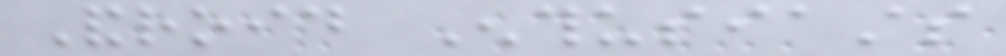Android Enthusiasts
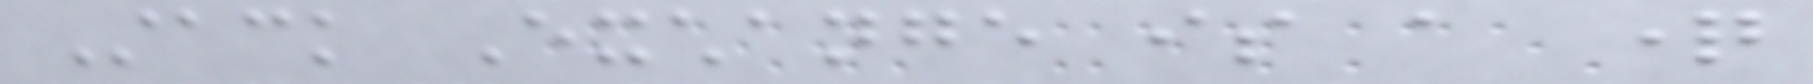Stack Exchange is a question
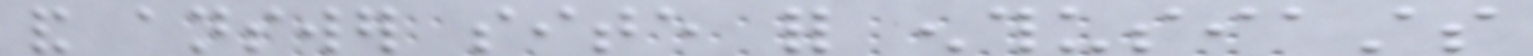and answer site for enthusiasts
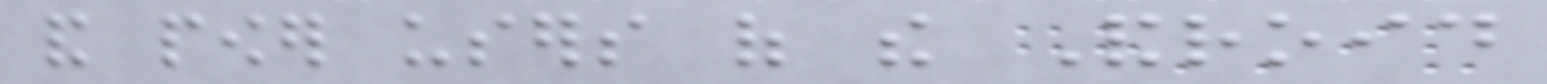and power users of the Android
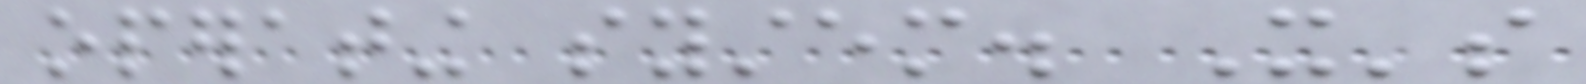operating system. It's
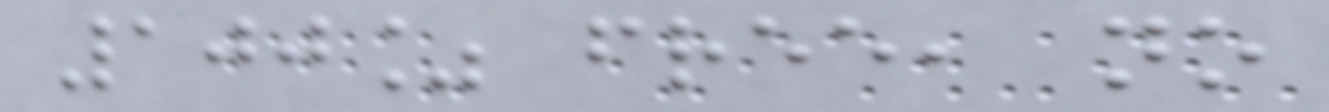100% free, no
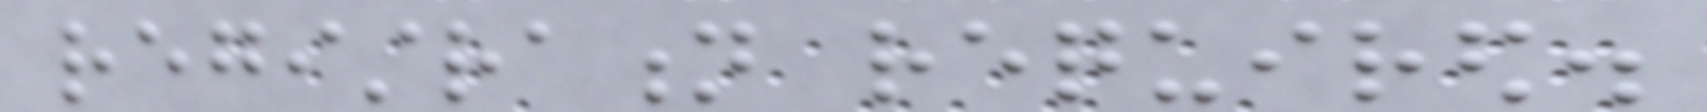registration required.
